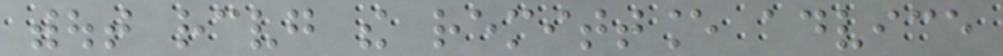without receiving the remittance advice
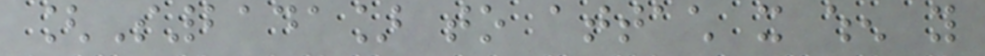[S2141] to attach it when you
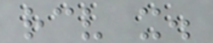receive it.
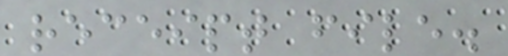receipt file.
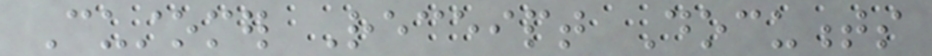Customer Receipt Documents
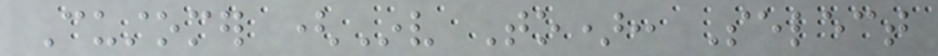Customer (Inv To): Select
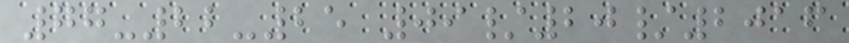77-22-25 09/20/2016
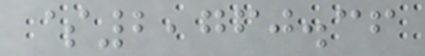$2,760.36
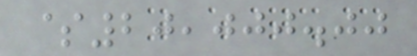$20,000.00
